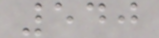540
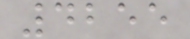4255
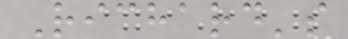Richard's
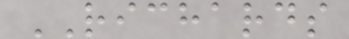RICHARDS
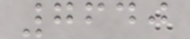7640
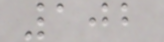102
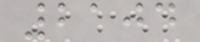2104
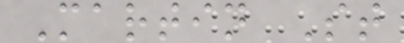Martin St
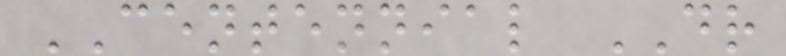CENTENNIAL DR
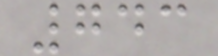743
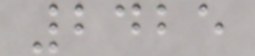2425
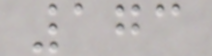173
